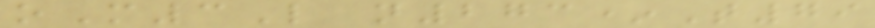oM3L n273*T79
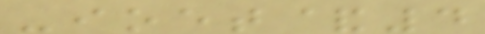-ioet&4
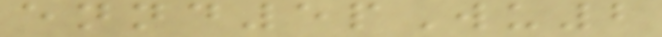ennd5pWu2
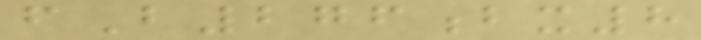fB276bx8
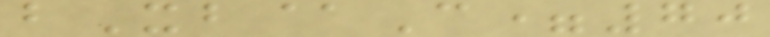bXb@C=70
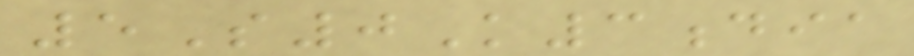5S0K3dia
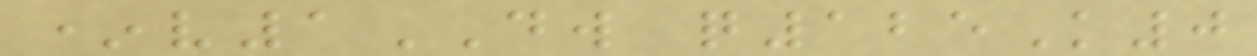*v1DW q125K0
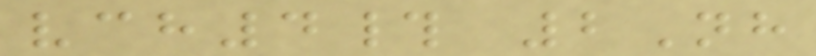vch4# 2Nh
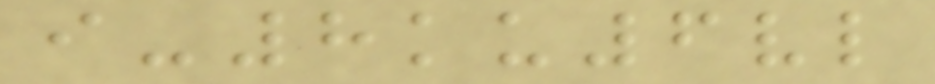i-8ku6vl
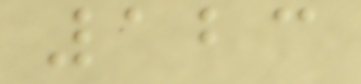123
